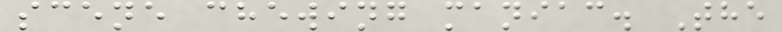scene chewing maniac. The
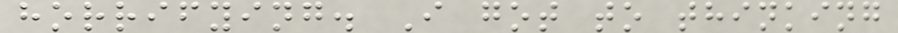horrifying. I got to thinking
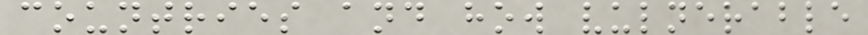countries and how vulnerable
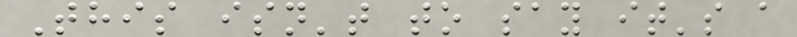This isn't to say it's a
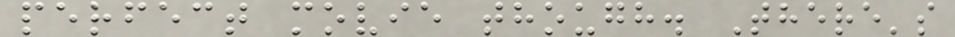perfect movie though. There's
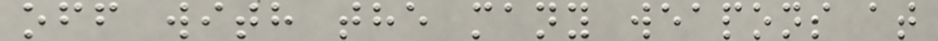off with the many weapons at
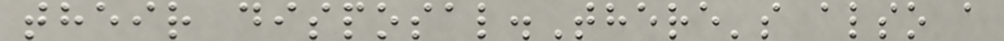their disposal.There's also a
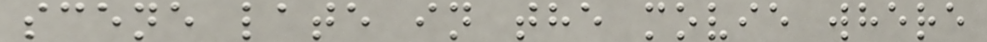scene late in the movie where
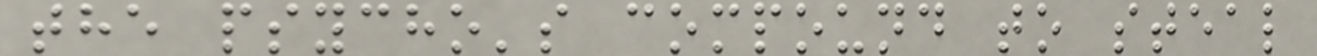the psycho's compound to steal
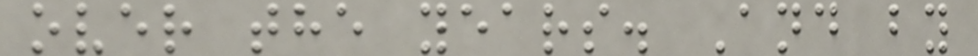over the years. And by
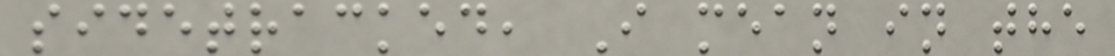sidetracked, I mean in the
